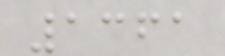1361
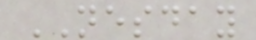NESDAY
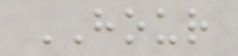HOUR
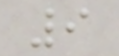9
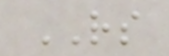RS
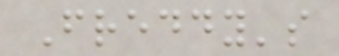Freddy's
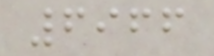6966
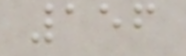156
